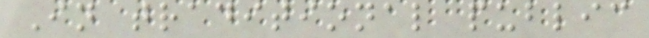In traditional public
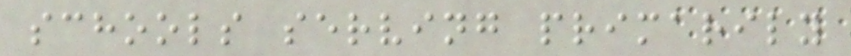schools serving primarily
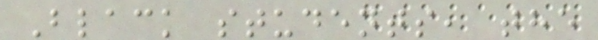Black students, the
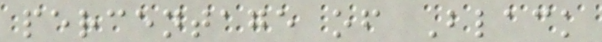percentage of Black
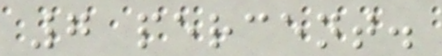7 percent.
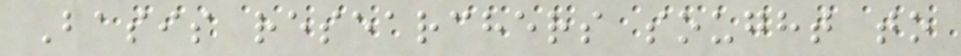Basis researchers sought to
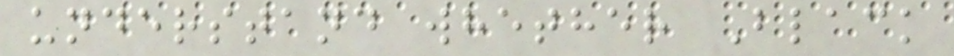understand whether Black
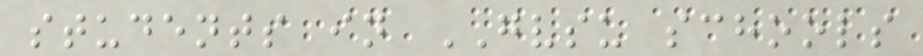students in GVSU schools
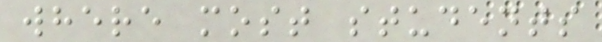where most students
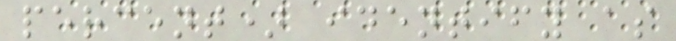percent) identify as
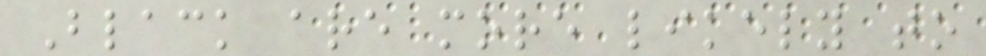Black are more likely to
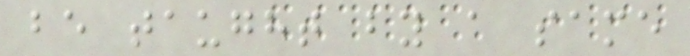be taught by a same
